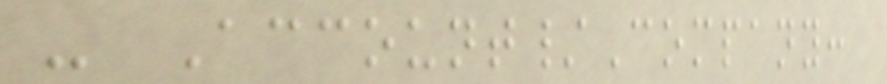- Account/Company:
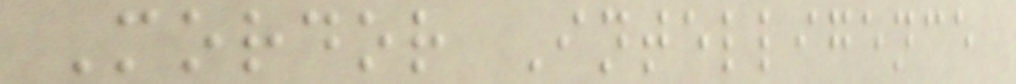Mordor Intelligence
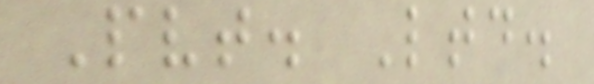Pvt. Ltd.
